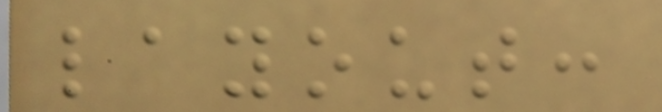layout:
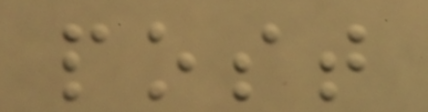post
